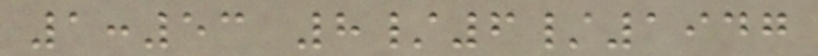1:53 8/6/1947
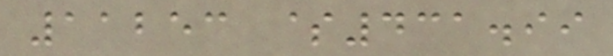11253 $431.99
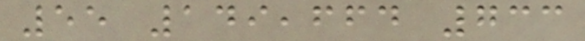55 149,664 733
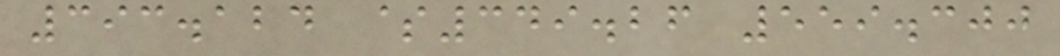393.124 $349.26 559.300
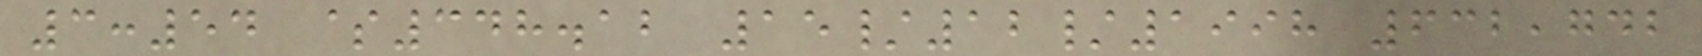3:54 $348.12 15/12/1998 632,742
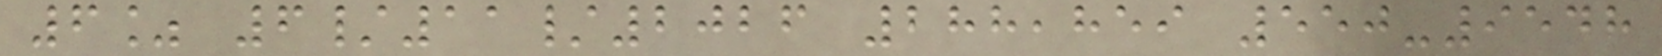6% 6/11/2026 288,859 550-9548
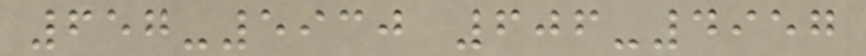657-5930 606-4957
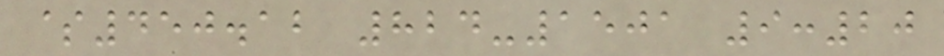$450.12 824-1501 9:20
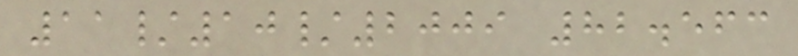11/10/2009 82.563
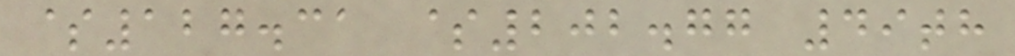$127.31 $202.77 49th
